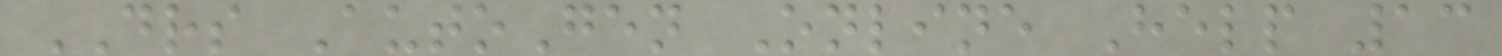DRS AutoGen Online Help 13
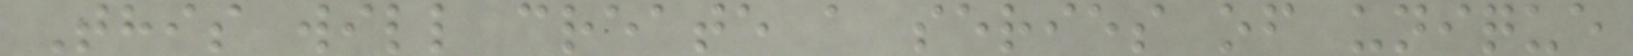This will create a series of unique
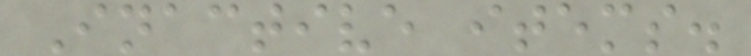Inactive items.
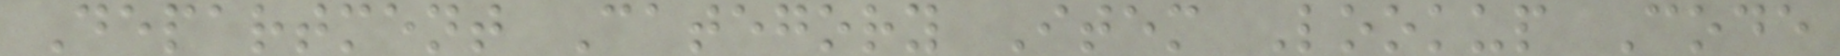Department Category Item Lookup Code
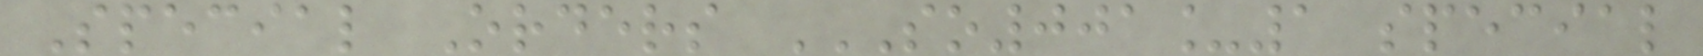Special Orders SO001_1 SPECIAL
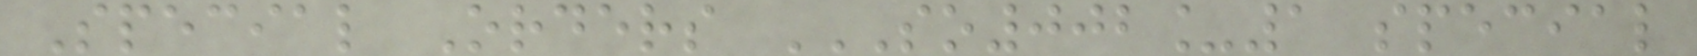Special Orders SO002_1 SPECIAL
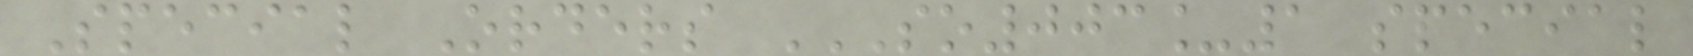Special Orders SO003_1 SPECIAL
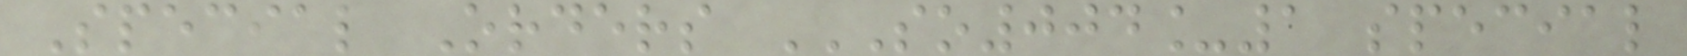Special Orders SO004_1 SPECIAL
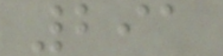291
